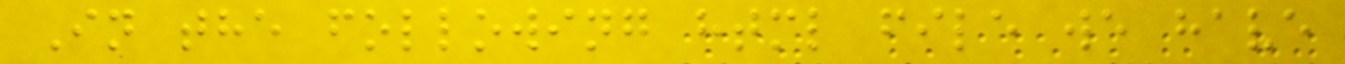In the following html file we have
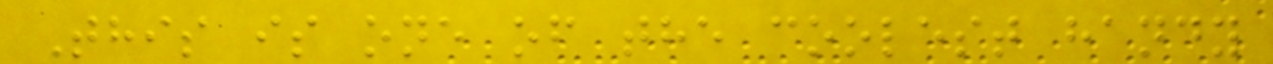This is one of the coolest handy
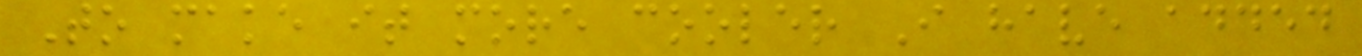To make it more cooler I have added
